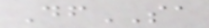DfSA
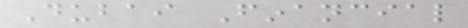Dubai Financial
